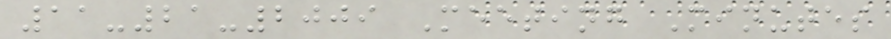11-21-2009 Meeting Minutes
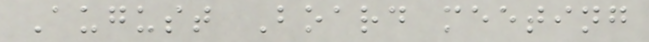August Board meeting
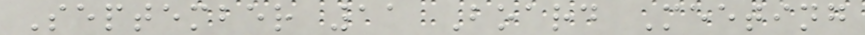September 11 Board Meeting
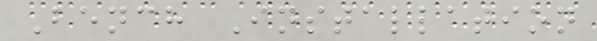Bench Installation
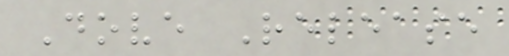Dove Release
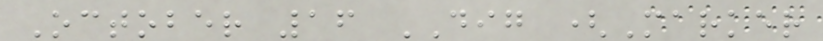October 16 DIG (Marker
